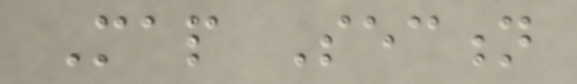Map Section
